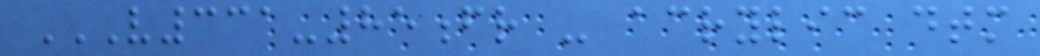V331-85FR - ACRYLIC DTM
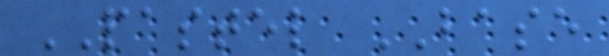PASTEL BASE
